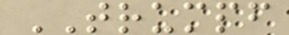TRUMPF
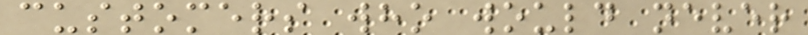customers who would never
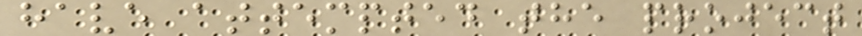have attempted the project
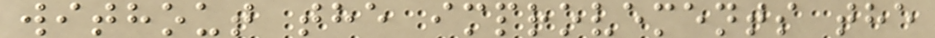without the improvements the
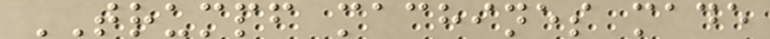TRUMPF machines made
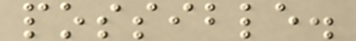possible.
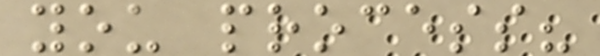you process?
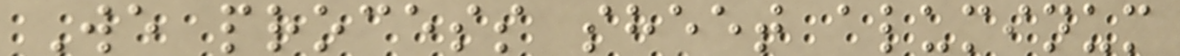We process sheet aluminum
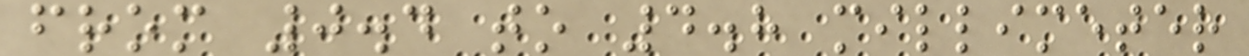from 0.4 to 4.8 millimeter
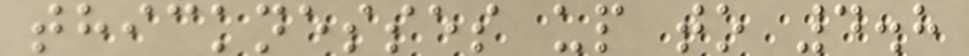thicknesses up to 4.8
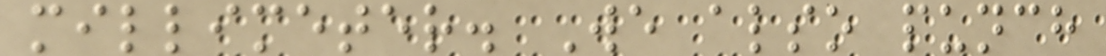millimeter. We also punch
